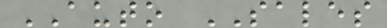AUTO SALES
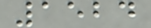1524
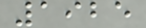1925
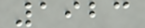1923
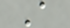A
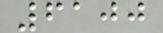6100
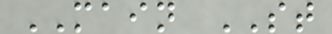MAIN ST
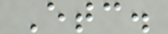Etc.
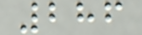286
